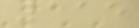115
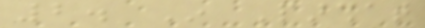2. In Parshat
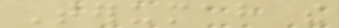Terumah the
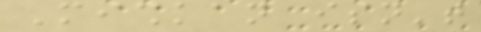Mishkan isn't
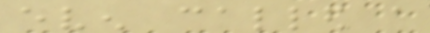even called a
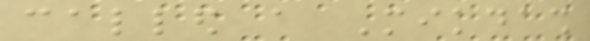called a Mikdash
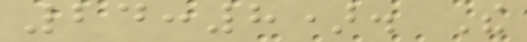24:8). The
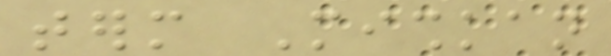term Mishkan
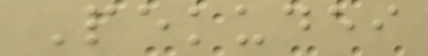Pekudei
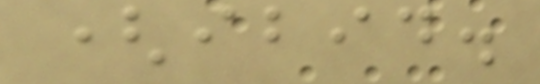(ibid.
